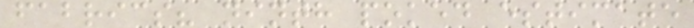fabrics? ninth poked estimate
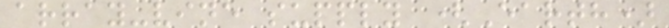array-vine supply (Earth)
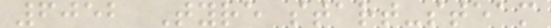6052 Tyre start-steam
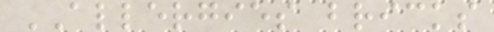ALLERGIES bricks
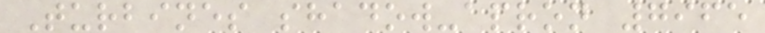Turbines shadow-apron 7965
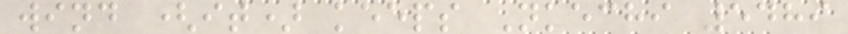wind (it) keeps Nkechi 5489
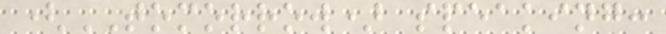(TOMORROW) speaking:
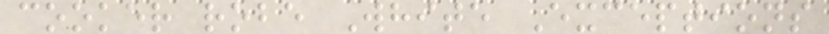cooker robe White Exceptions
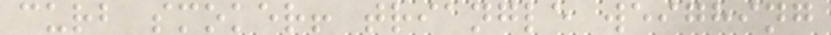curb smoker! triangle weighing
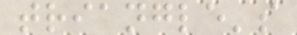triangle's
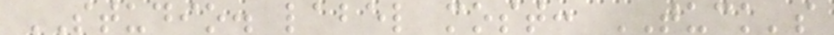STUDIO. label most: TUCK's
